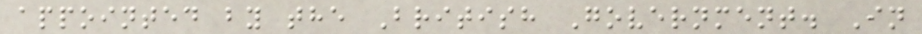appointed by the British Government. In
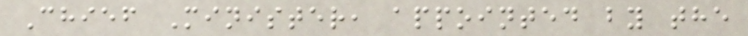Chief Minister, appointed by the
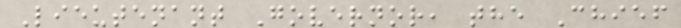Lieutenant Governor, the Chief
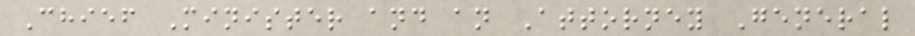Chief Minister and an Attorney General
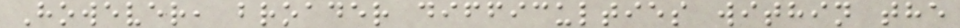However, broader difficulties within the
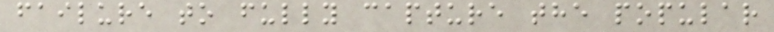failure to fully capture the popular
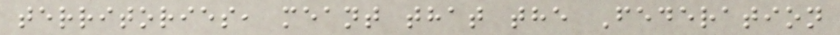territories, meant that the Federation
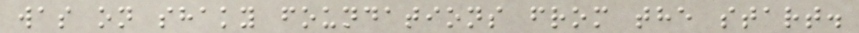was on shaky foundations from the start.
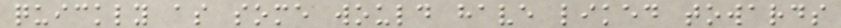quickly as some would have liked towards
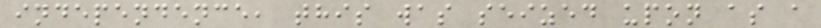independence, this was seized upon as a
